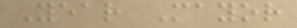Year Mayor
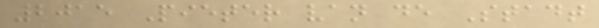2015 Pieter van de Stadt
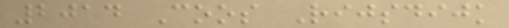2014 Coos Rijsdijk
